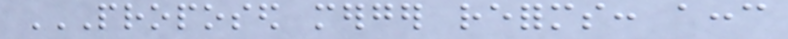PROPOSED MERGER REFORMS: ACCC
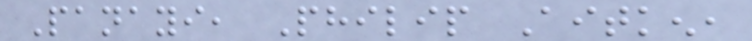Panayi, Philip Aitken,
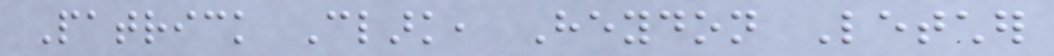Patrick Clark, Heydon Letcher
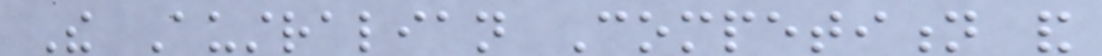The Australian Competition and
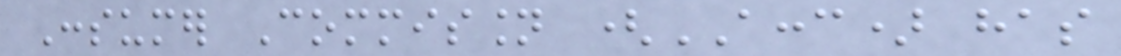Consumer Commission (ACCC) has
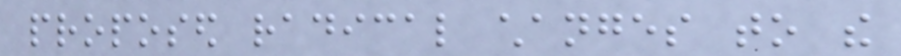proposed radical changes to the
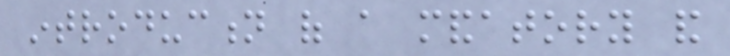introduction of a mandatory and
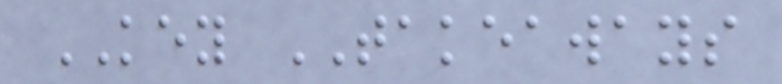KEY TAKEAWAYS
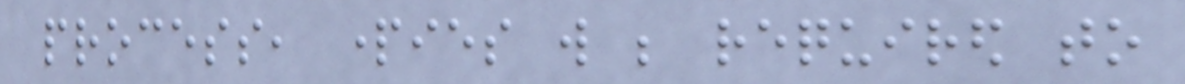process, parties will be required to
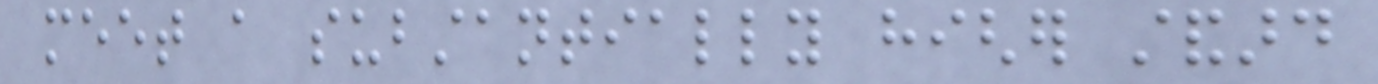meet a substantially higher standard
